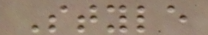Style
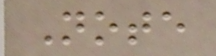Note
